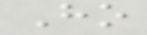Ho
